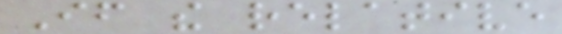If the relative
